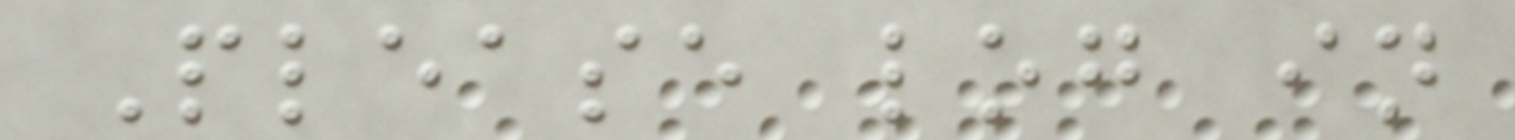Please log in
